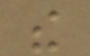the
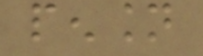pension
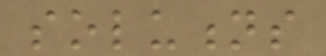solutions
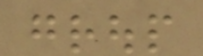group
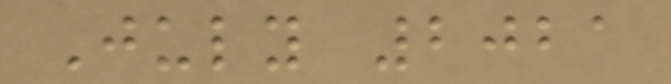July 2021
